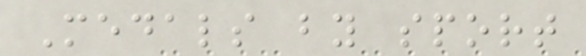Medals by sport
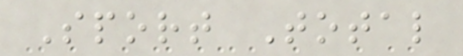Sport Total
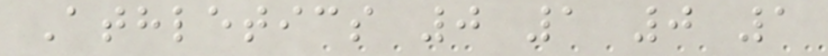Athletics 0 1 0 1
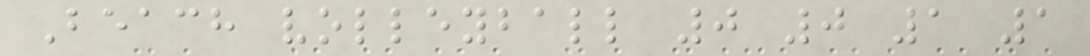Beach volleyball 0 0 1 1
